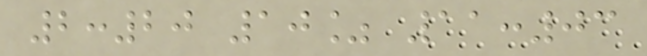2:20 10% 11:03
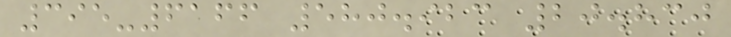395-6166 580.923 20.830
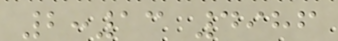2:13 4986
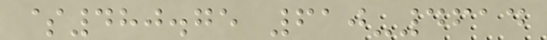$480.75 610-4614
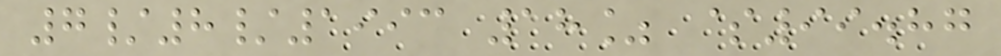7/8/1993 18% $99.87
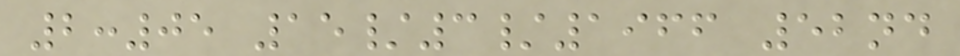2:05 15/3/1966 52nd
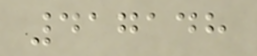417148
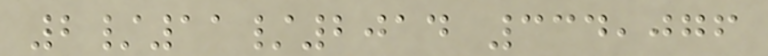2/11/2014 334,076
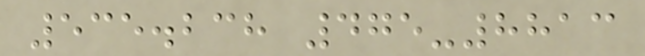535.238 475-8813
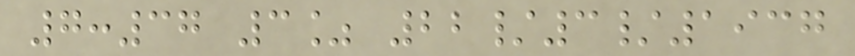7:37 3% 22/3/1937
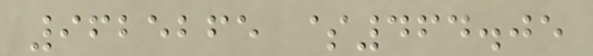9625265 $464.05
